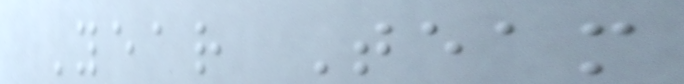Year Team
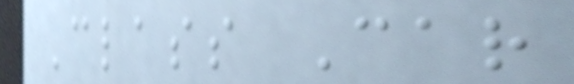Class Car
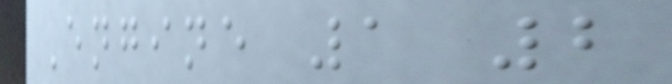Engine 1 2
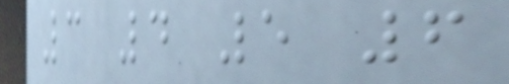3 4 5 6
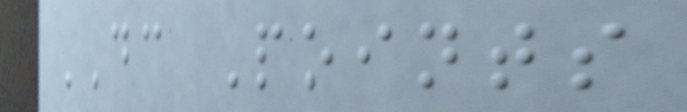DC Points
